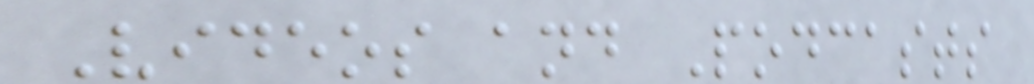Videos and Podcasts
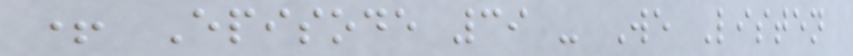+ Episode 39 - We Listen
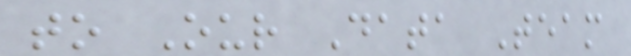to Our Data Team
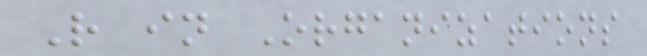R in Organizations
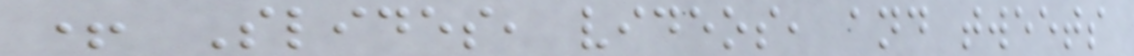+ Slides, videos, and tweets
